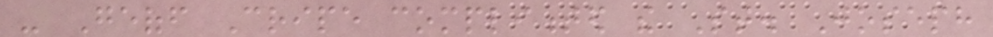- Geoff Cripe complimented the St. Joseph
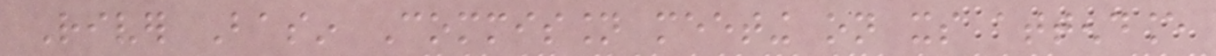River Basin Commission meeting on its attendance
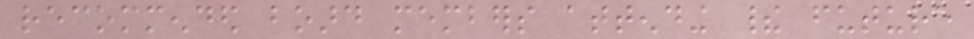recommended board members attending their future
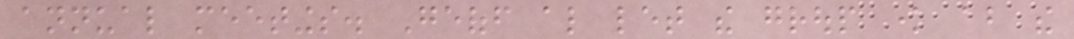annual meetings. Geoff also let the group know about the
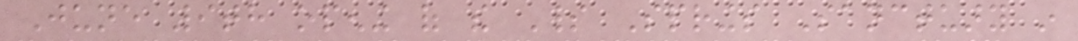June 9th opening of the Spirit Springs Sanctuary in
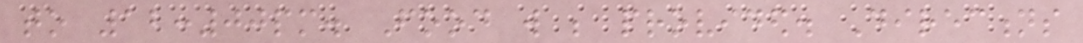to 12:00pm. Food will be provided. Directions
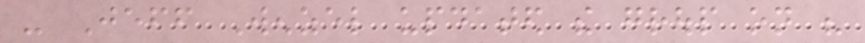- Jeff Wenzel updated the group on his
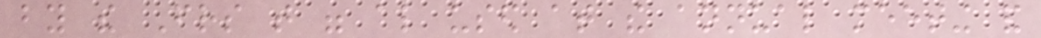by the Friends that were also used at the annual meeting and
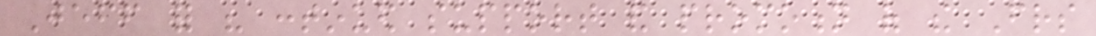Jeff for his continued support and promotion of the Friends
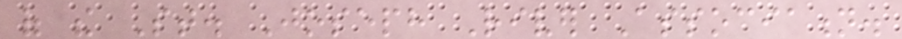of the St. Joseph River Association.
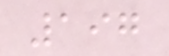197
